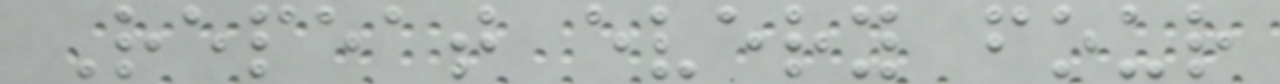Repeat every four
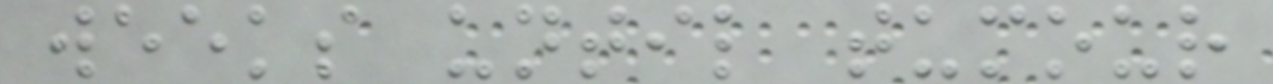weeks until tumour
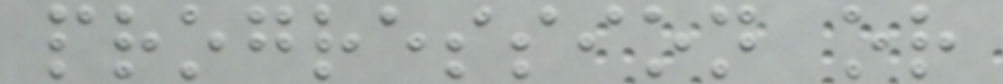progression or
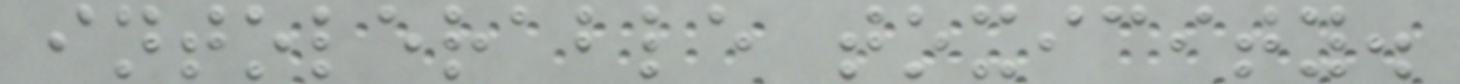intolerable toxicity.
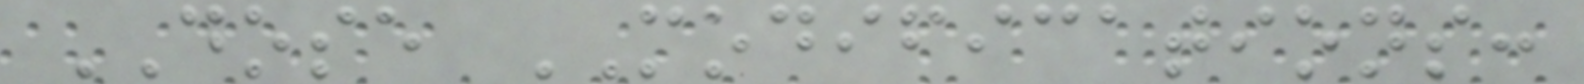DOSE MODIFICATIONS:
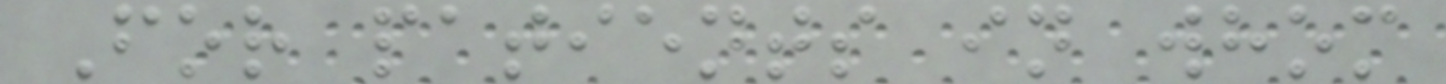For patients in whom
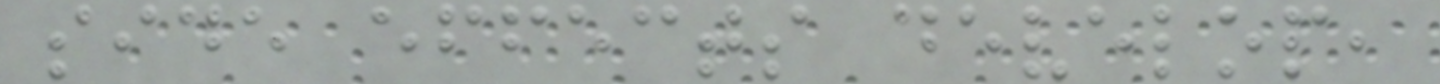side effects develop,
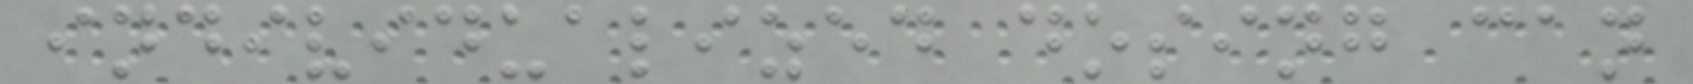individualized dosing can
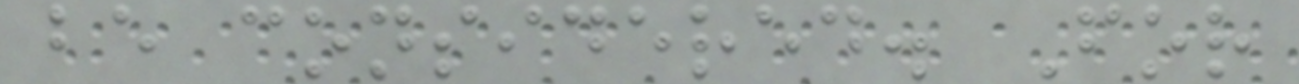be considered. For
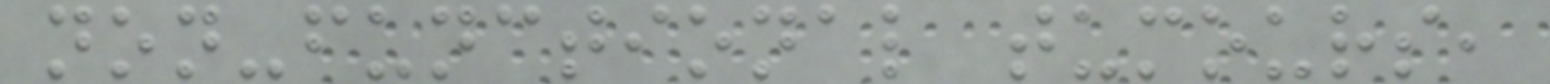non-functional tumours,
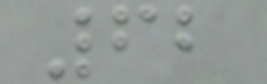62
